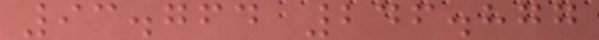93.764 246.877
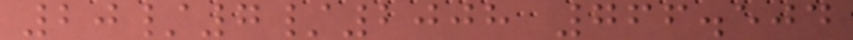20/7/2008 766.504
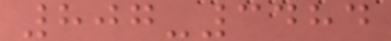807-3484
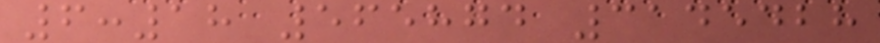6:18 565874 3145428
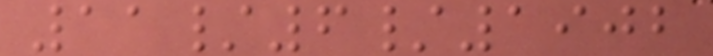11/6/1902
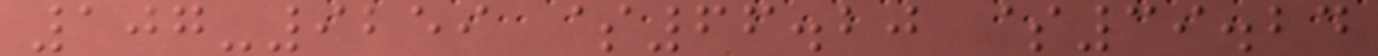107-9259 $66.20 $39.24
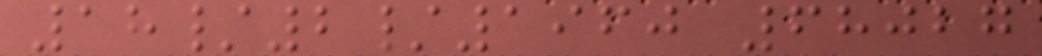18/2/1960 68027
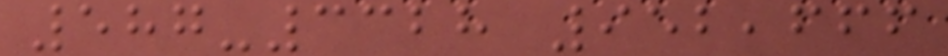587-3328 952,666
